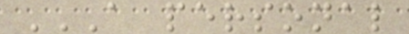A PERSONAL
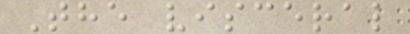The visceral
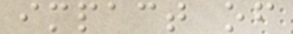impact of
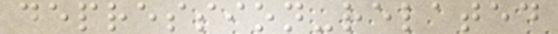depression-related
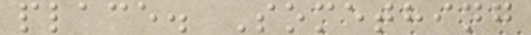place. Something
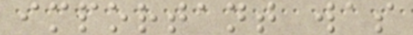important was
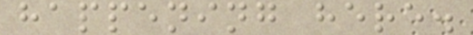happening here.
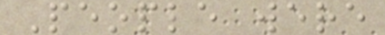People were
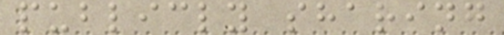publicly sharing
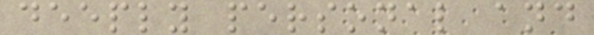deeply personal and
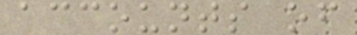accounts of
